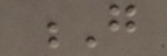G
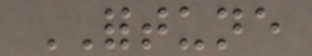FORTUNE
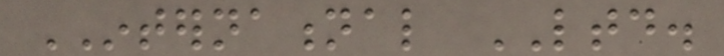INTERNATIONAL LTD.
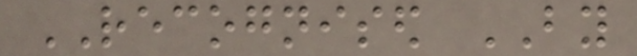RECOGNISED BY
